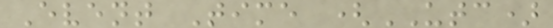Event Time (UTC)
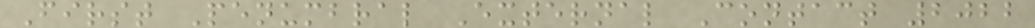First Penumbral External Contact 2022
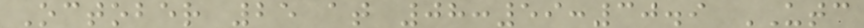October 25 at 08:59:30.9 UTC
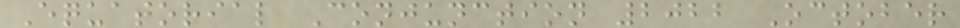Equatorial Conjunction 2022 October
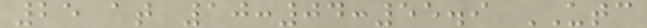25 at 10:04:55.9 UTC
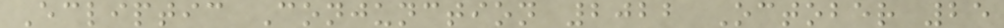Ecliptic Conjunction 2022 October 25
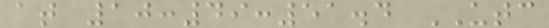at 10:49:51.4 UTC
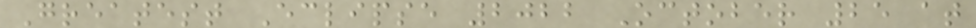Greatest Eclipse 2022 October 25 at
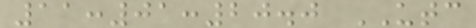11:01:20.0 UTC
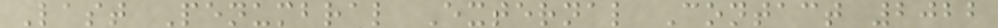Last Penumbral External Contact 2022
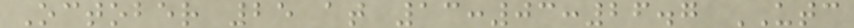October 25 at 13:03:26.7 UTC
